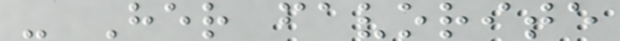- Her favorite
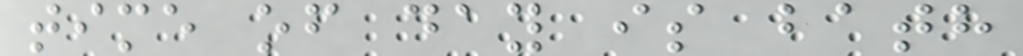time of day is bath
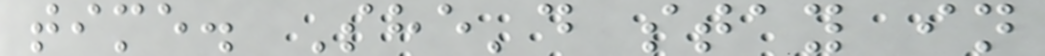time. She'd stay in
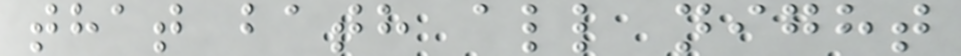that bath all night
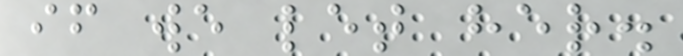if we let her.
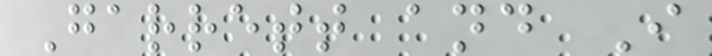Garrett and I
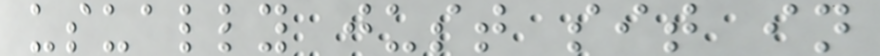usually just sit in
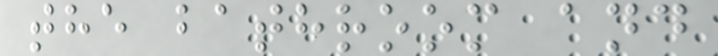the bathroom and
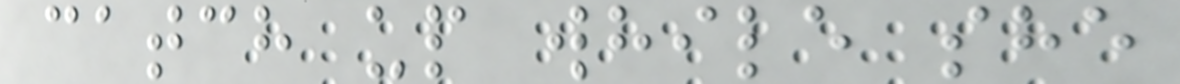catch up while she
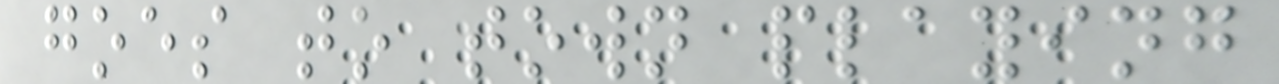goes to town playing
